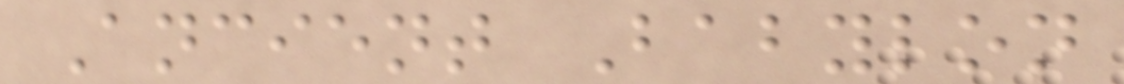Ancient Babylon
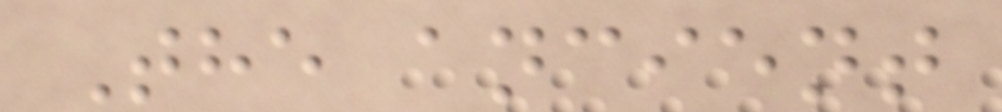The ancient
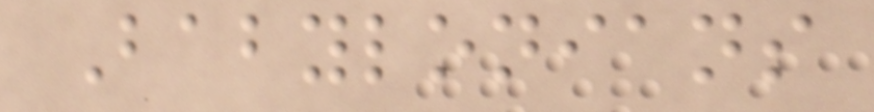Babylonians
